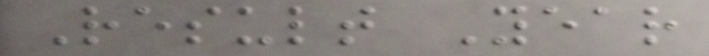Result Year
